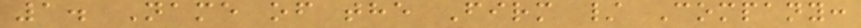1. Name of the Firm / Company:
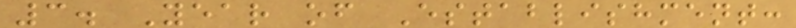3. Year of Establishment:
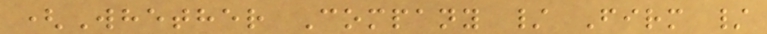(Whether Company / Firm /
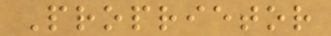Proprietor
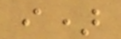i)
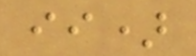ii)
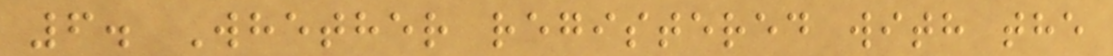6. Whether registered with the
